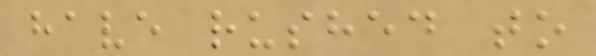have rushed to
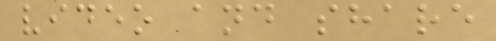video and share
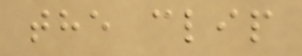the clip
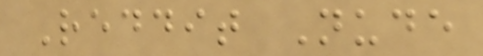Reddit Nude
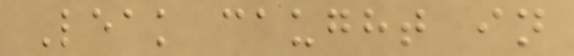Leak caught in
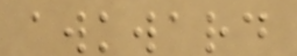awkward
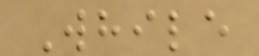While
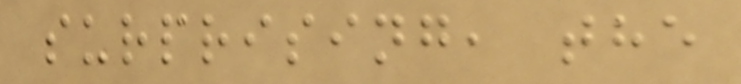surprising, the
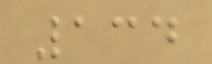134
